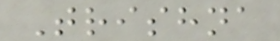Trishna
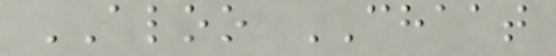ALOO CHAAT
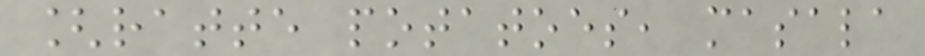[ratte potatoes, masala
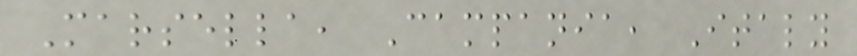Marsella, Campania, Italy
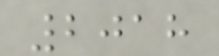2018
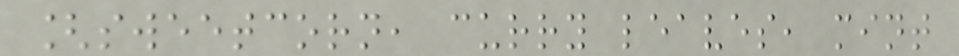[sweetcorn, curry leaves, mint
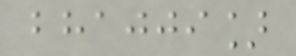bhajji]
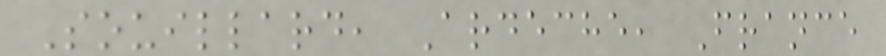Souillard, Ardeche, France
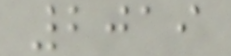2019
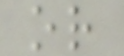or
